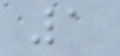1
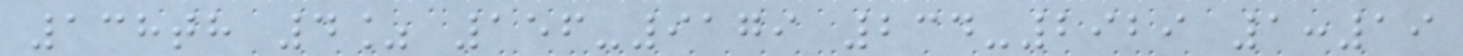138th 4% 156-9179 234-2929 1:19
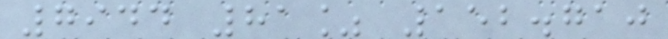7944 81% 152.710
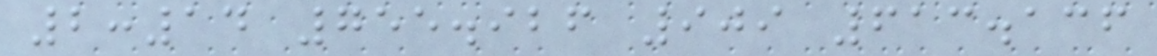2:14 755.926 909 613.136
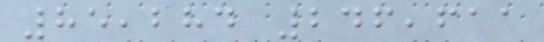85,284 246,611
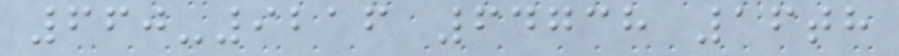660-9216 64738 16th
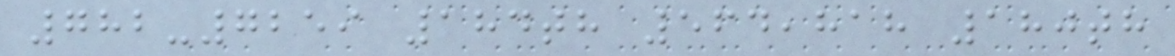782-7259 184th 564,818 180th
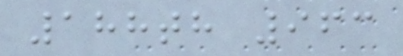188th 963
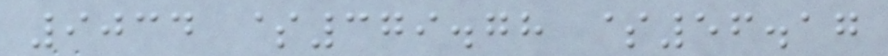9034 $379.78 $56.17
